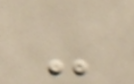-
